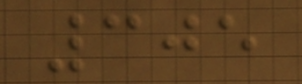305
